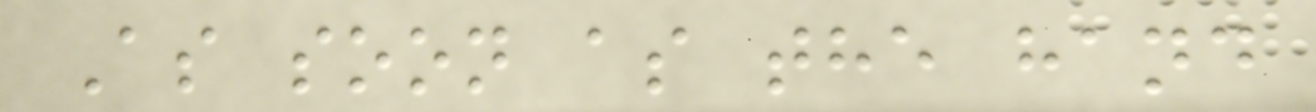As soon as the hand
